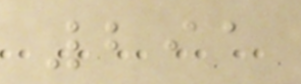291
